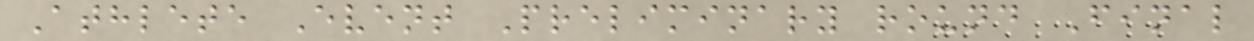Athlete Event Preliminary round Final
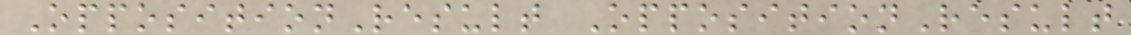OppositionResult OppositionResult
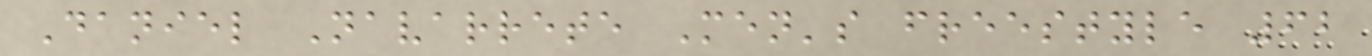Daniel Navarrete Men's freestyle 62
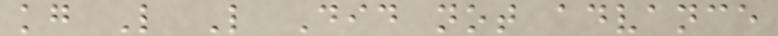kg L L Did not advance
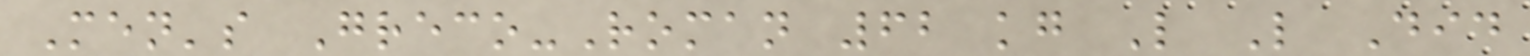Men's Greco-Roman 62 kg L L Did
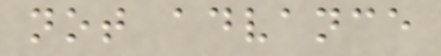not advance
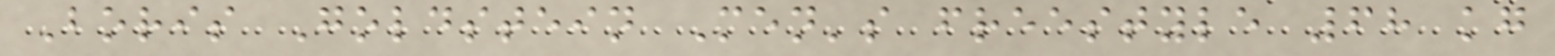Boris Goldstein Men's freestyle 68 kg
